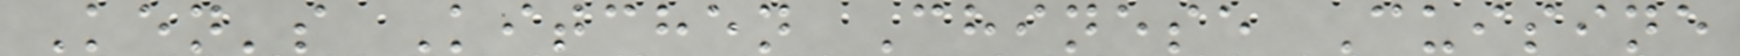Ken's Kitchen Chinese Cuisine
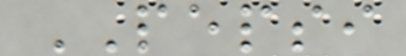PEPSI
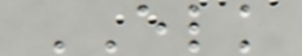ELK
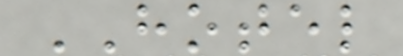HOTEL
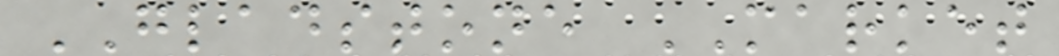GLADSTONE MARKET
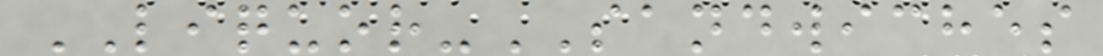LIQUOR-SANDWICHES
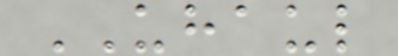UHAUL
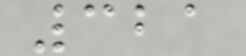321
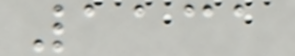1131
